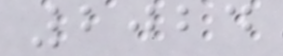2024
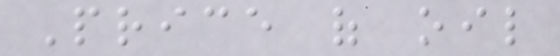Price of oil
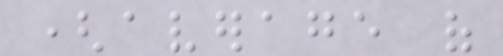(average of
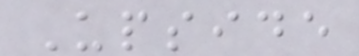Upside
